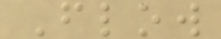Flow
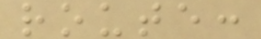route:
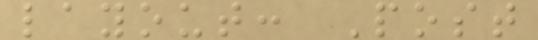layout: Post
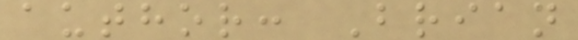author: Brian
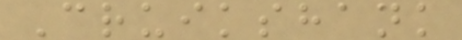Cruikshank
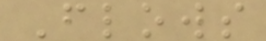Flows
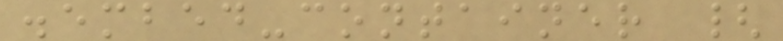.embed-container {
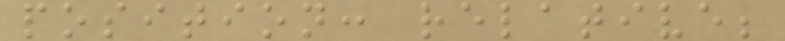position: relative;
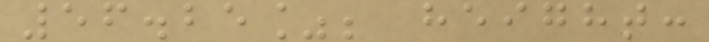56.25%; height:
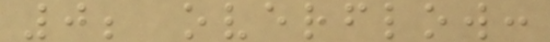0; overflow:
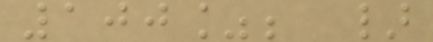100%; }
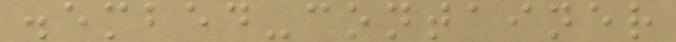.embed-container
